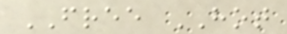FREE HOT
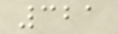321
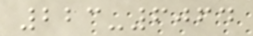223-6064
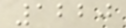1220
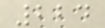224
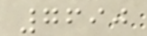7690
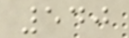540
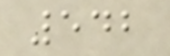542
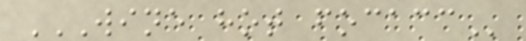WINE HOT FOCACC
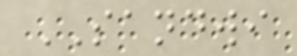SANDWI
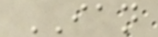IAN
